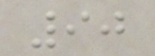90
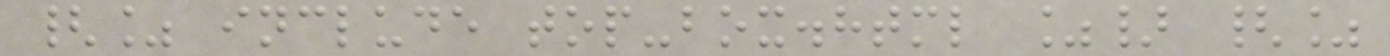{% include top-box.html %} {%
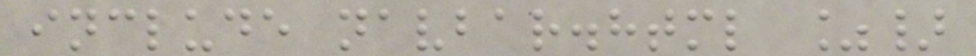include navbar.html %}
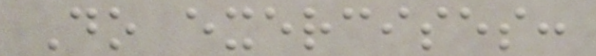Do exercises:
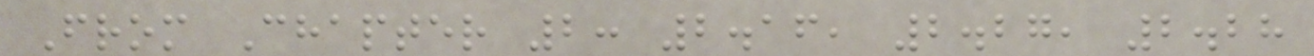From Chapter 2: 2.16, 2.27, 2.28
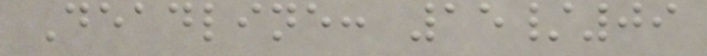Deadline: 15/09
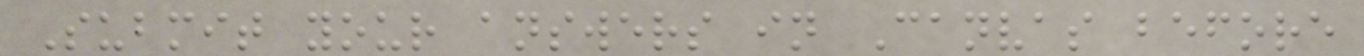Submit your answers in Canvas before
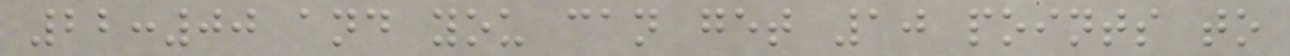22:00 and you can get 10 points to
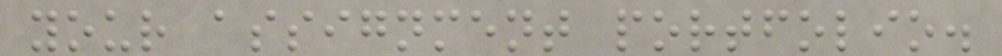your assignment portfolio.
